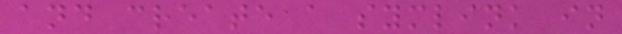and create a symlink in
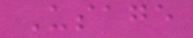Usage
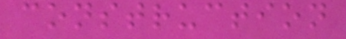construction
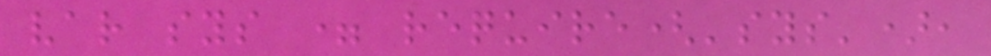var sys = require('sys'),
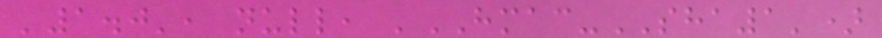'1.0', null, 'HMAC-SHA1')
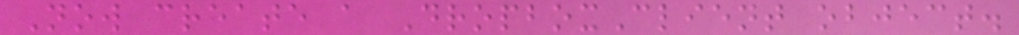Now create a DropboxClient object.
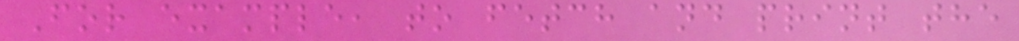For example, to fetch and print the
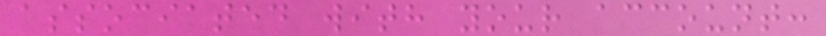associated with your account:
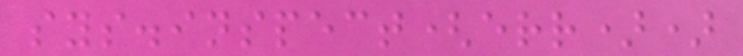sys.inspect(err))
